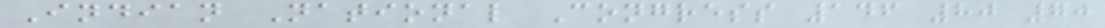Indian National Congress 146 80 70
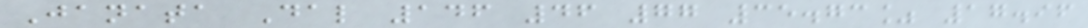Janata Dal 146 46 77 35.73% 17.96
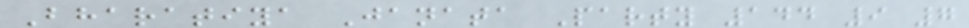Bharatiya Janata Party 144 9 7
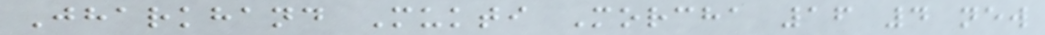Jharkhand Mukti Morcha 16 4 new
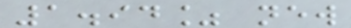1.94% new
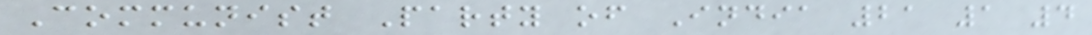Communist Party of India 21 1 4
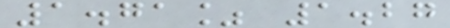1.71% 1.27
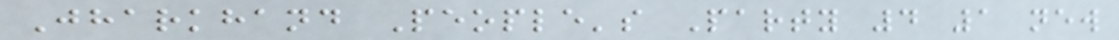Jharkhand People's Party 4 1 new
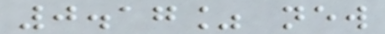0.17% new
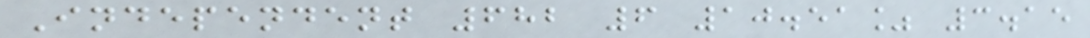Independent 682 6 10.51% 3.15
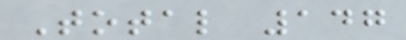Total 147
